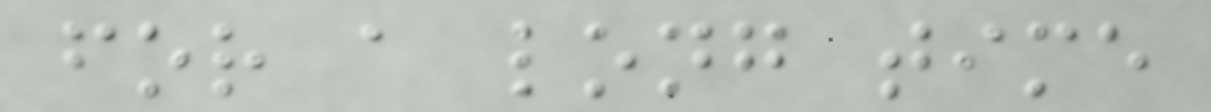for a long time
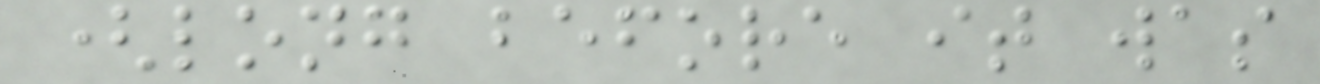(long before it was
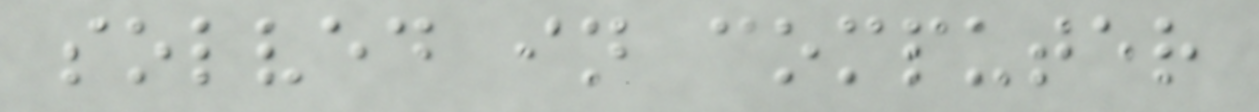solved in computer
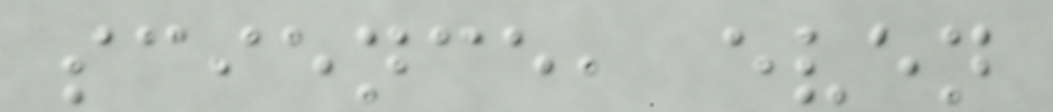science, even
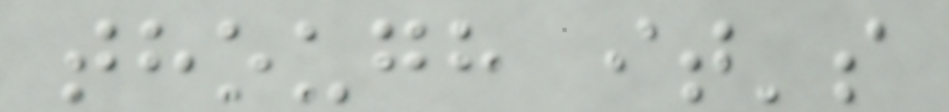though it's
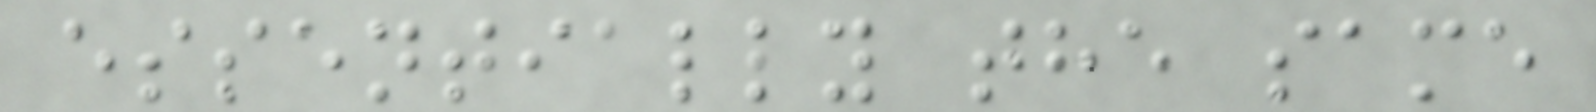essentially the same
